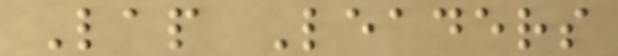Lap Leaders
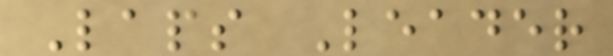Laps Leader
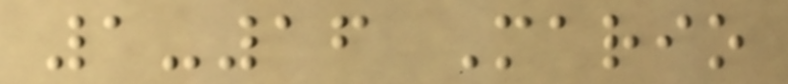1-16 Mario
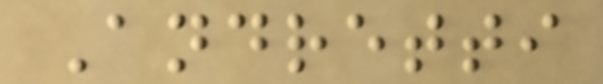Andretti
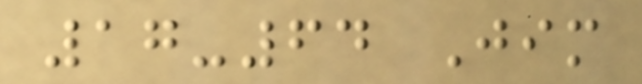17-64 Jim
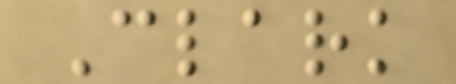Clark
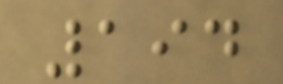194
